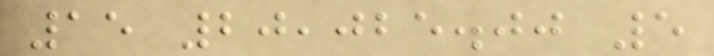15 20,025.00 5
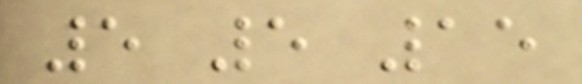5 5 15
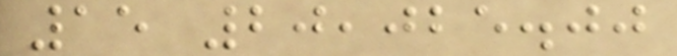15 20,025.00
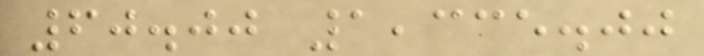60.00 1,335.00
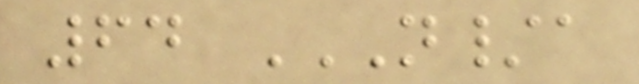64 N/A
